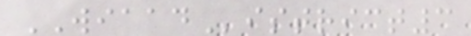WIAADistrict3
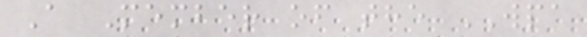A Member of the WPA
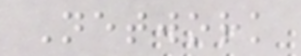Network
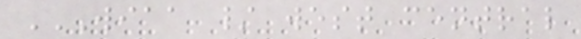WIAA / WEST CENTRAL
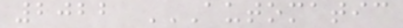2022 AUTOMATIC
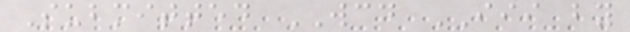Submitted WCD III by
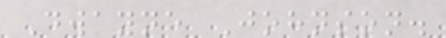Dwayne Johnson.
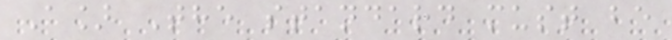A] The standard must be
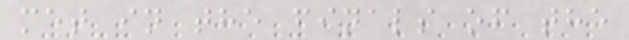met in the finals of the
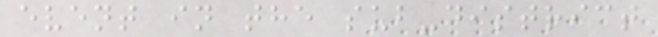event in the sub-district
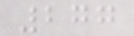277
